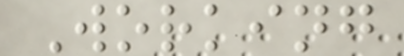Working
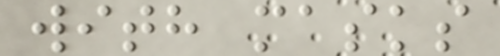with masks
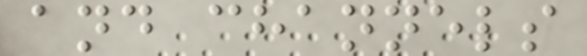and channels
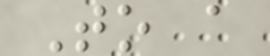To a
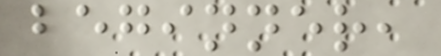beginner,
